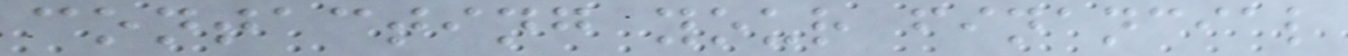contacting your financial
